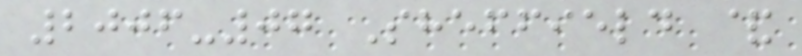2006-07 Sheffield &
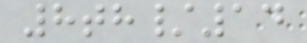8th/14
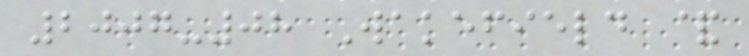2007-08 Wakefield &
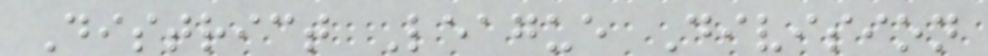District League Division
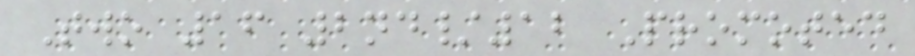Two 16 2nd/12 Promoted
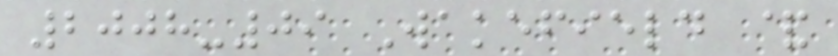2008-09 Wakefield &
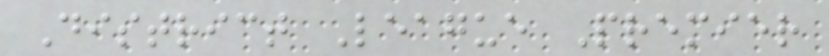District League Premier
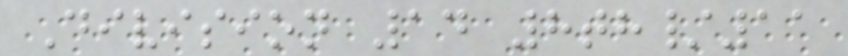Division 14 8th/11
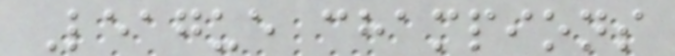League champions
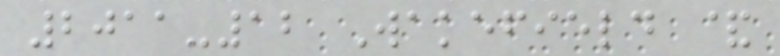2011-12 Wakefield &
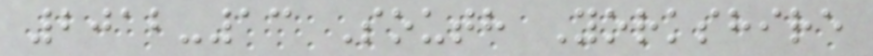2012-13 South Yorkshire
